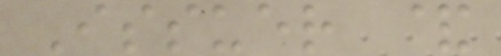Issuer &
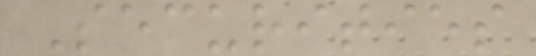Securities
